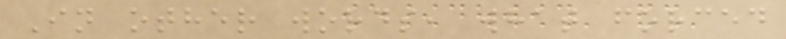In other words, what forced
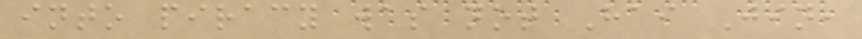into piracy was not Hai Jin,
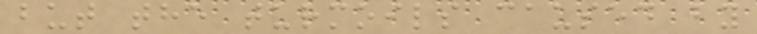but the turmoils caused by
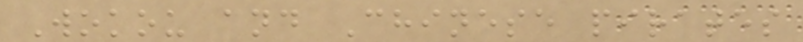Wokou and Chinese pirates
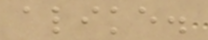alike.
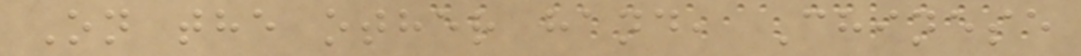On the other hand, Chinese
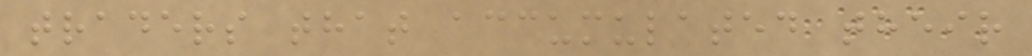traders that accumulated their
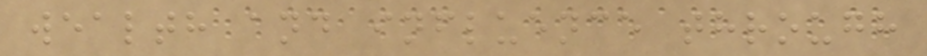wealth and influence through
